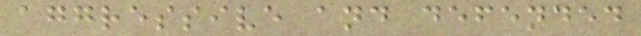aggressive and defended
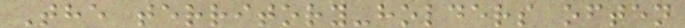The territory-holders often
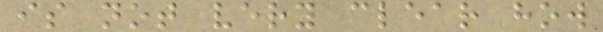is not very clear how
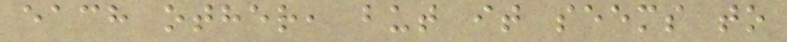each other, but it seems to
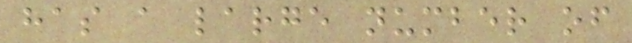has a large number of
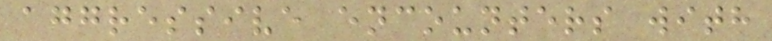aggressive encounters with
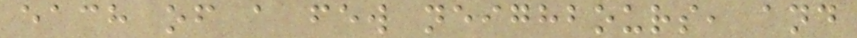each of a few neighbours, and
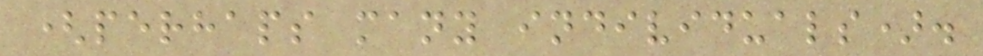(perhaps many individuals).
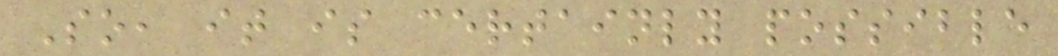So, it is certainly possible
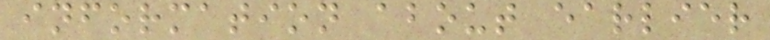information about earlier
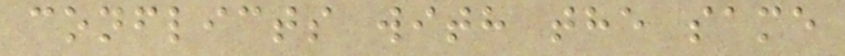conflicts with the same
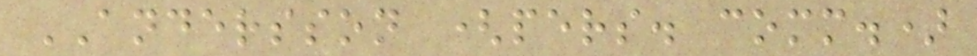ANDERSSON (pers. comm.)
